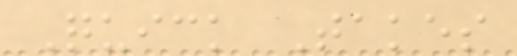Quick Takes
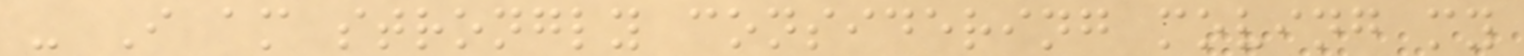- I am strongly considering moving my
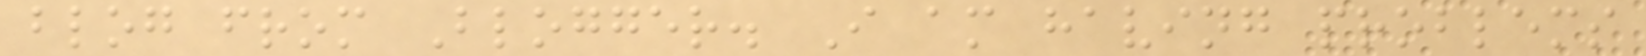blog from Blogger. I am having problems
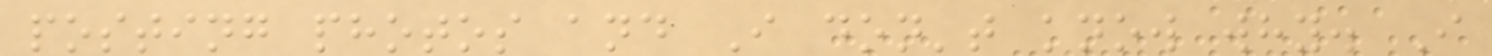posting photos and I don't know why. I
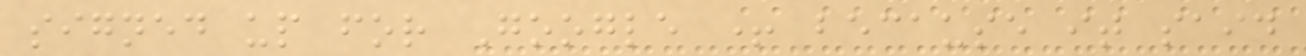signed up for Google + because it said
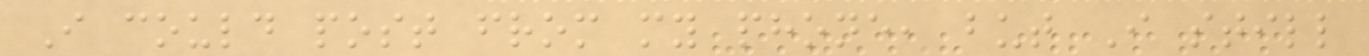I could post from my phone, but I still
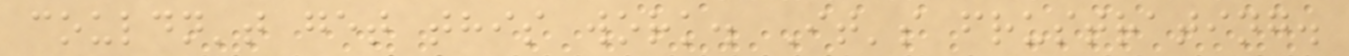couldn't get this work. It's frustrating.
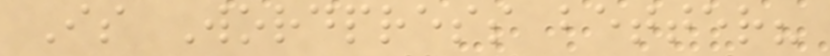Is Wordpress better?
